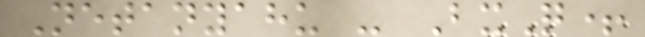Netanyahu - BxQ+
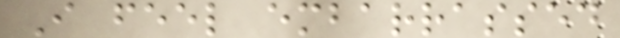I feel embarrassed
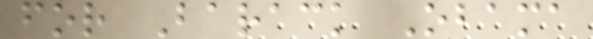for Barack Obama
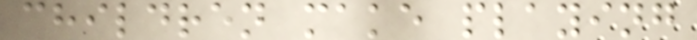children make playing
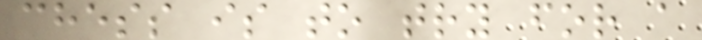chess is to try for a
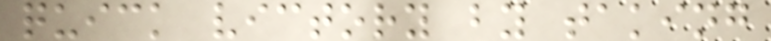quick victory by taking
